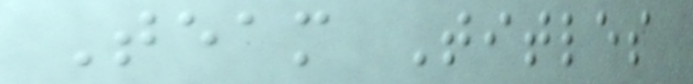Team Titles
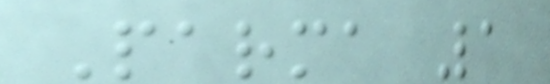Parma 1
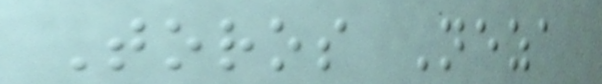Toros Neza
